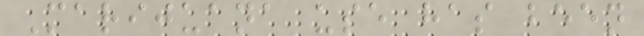Marijuana use has been
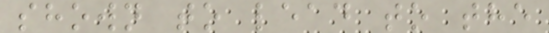shown to lead to the
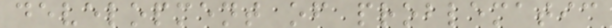development of problematic
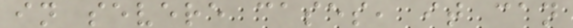in severe cases, it can
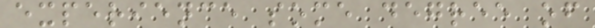experience some degree of
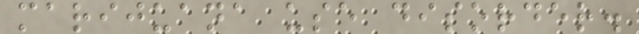marijuana use disorder.
